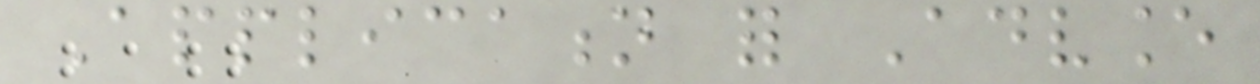Application for Advance
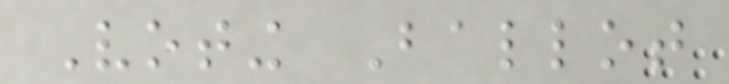Voting Ballot
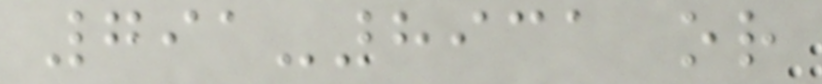791-8931 or
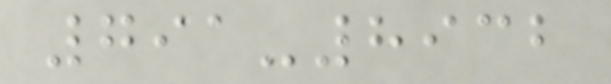791-8932
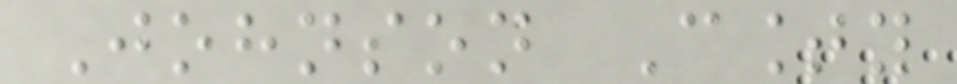Johnson County
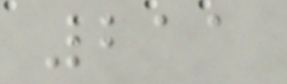211
